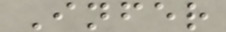Infer
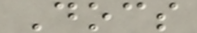Docs
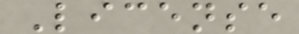License
